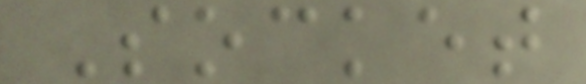Socket
